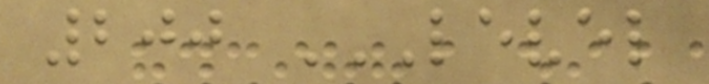200 LEVEL
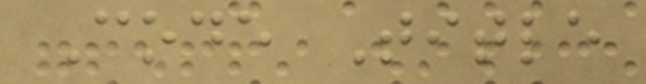Code Title
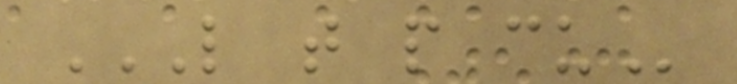L T P CU
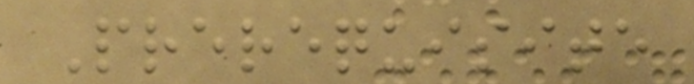Prerequisite
